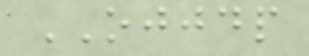OJJDP
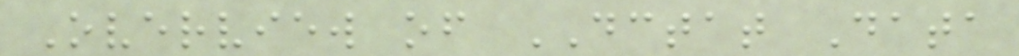Overview of DCTAT Data
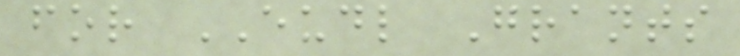for EUDL Grants
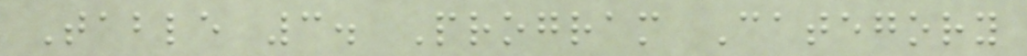Table 3. Program Category
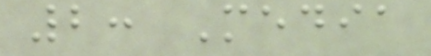2: Media
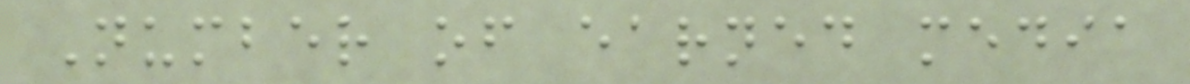Number of earned media
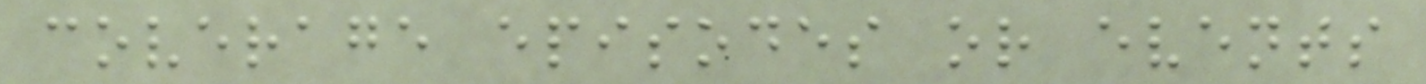coverage episodes or events
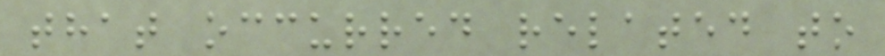that occurred related to
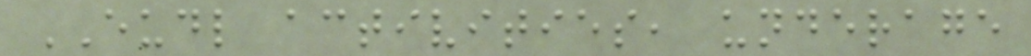EUDL activities, underage
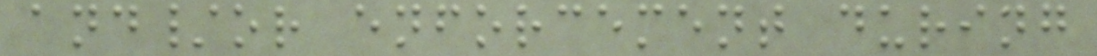and/or enforcement during
